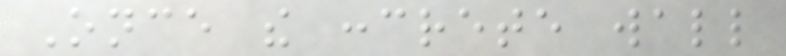Once the concrete wall
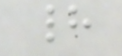had
